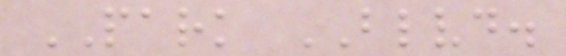PARK BLVD.
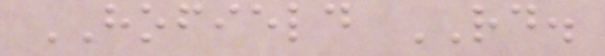HOFIELD RD.
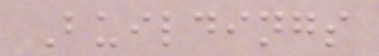Buildings
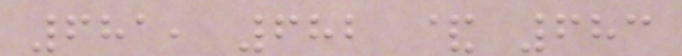681, 682 & 683
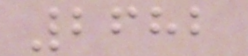2682
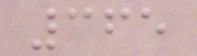365
